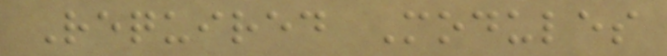Required Modules
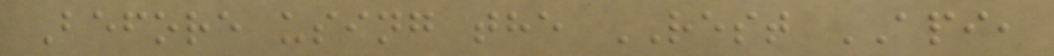Before using the REST API,
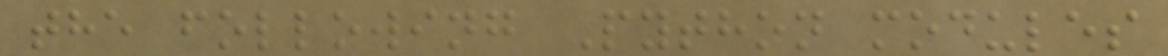the following Python modules
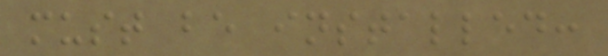must be installed:
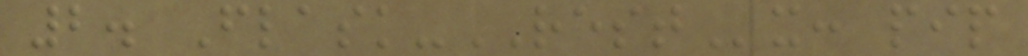2. Flask-RESTx: pip
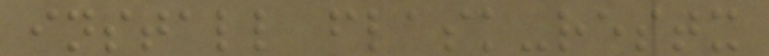install flask-restx
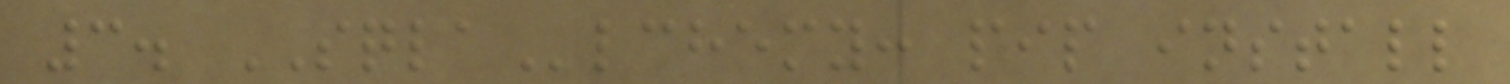3. SQLAlchemy: pip install
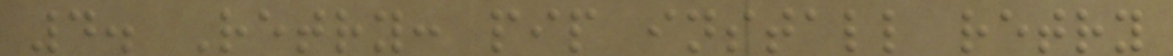4. Retry: pip install retry
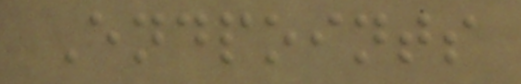Endpoints
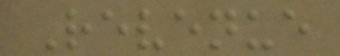Revenue
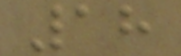18
